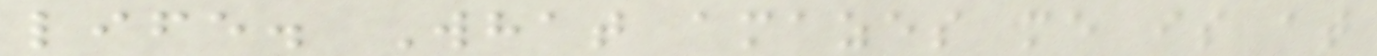life. What amazes me is at
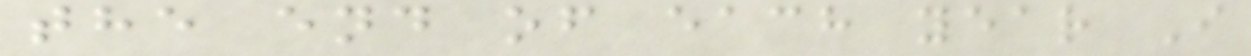the end of each year I
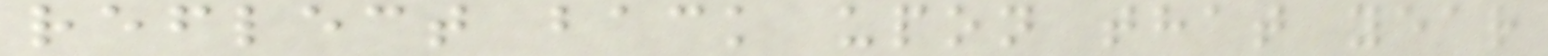reflect back upon that year
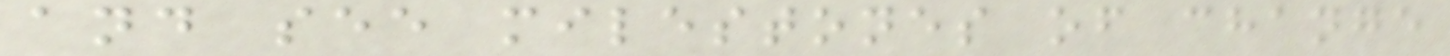and see milestones of change
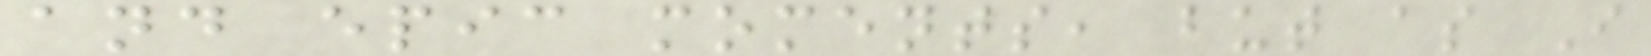and epic moments, but as I
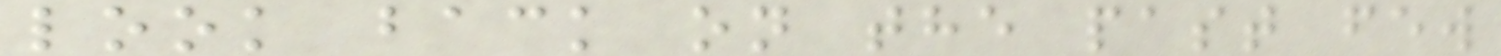look back on the past few
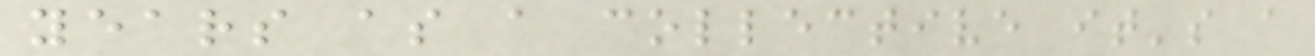years as a collective it's a
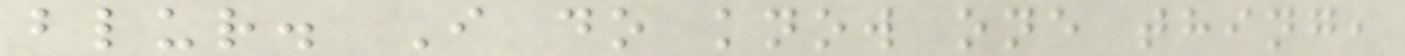blur. I do know one thing,
